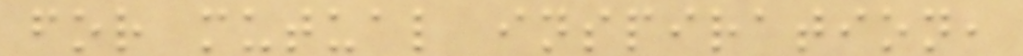for mutual inspiration,
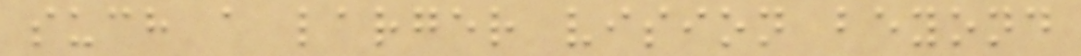such a larger vision beyond
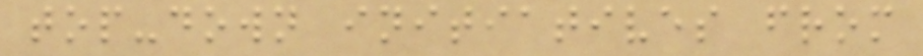top-down initiatives from
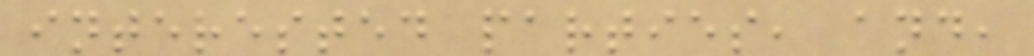interested parties, and,
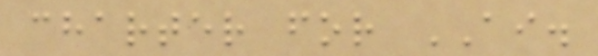charter for AI.
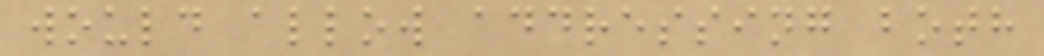would allow addressing both
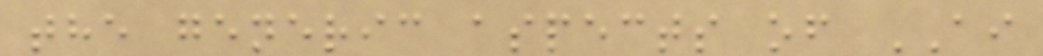the generic aspects of AI
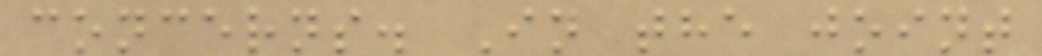concerns. In the joint
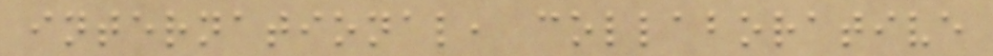international, collaborative
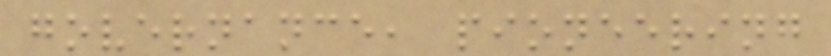governance, pioneering
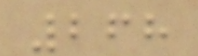268
